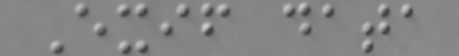Exif data
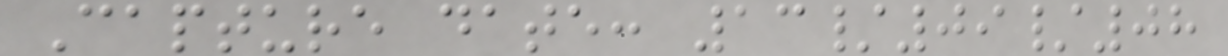Capture date: 13/09/08
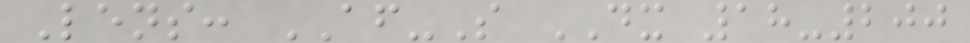Lens: AF-S DX 18-200
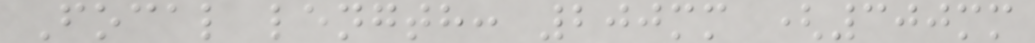Focal length: 200mm (300mm
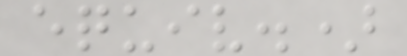equiv.)
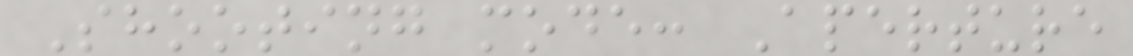Shooting mode: Aperture
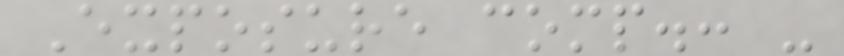Exposure comp.: -
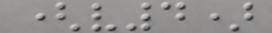(v4)
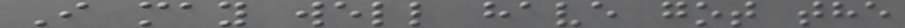I may well have got the
